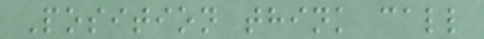Position think call
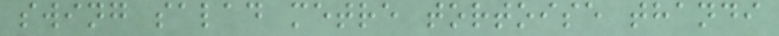swing salad metre tortoise thandi
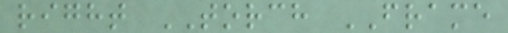right TORCH FRAME
